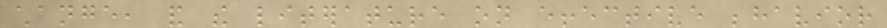change, and the literature on effective behavior
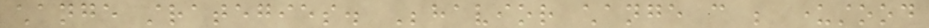change strategies. Behavior change can be understood
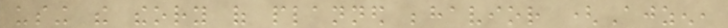using the theory of planned behavior (Ajzen,
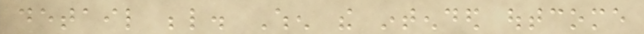detail below. When the intended outcome
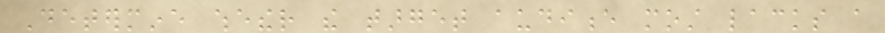Determine whether the target audience most lacks a
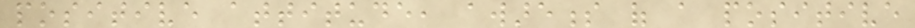positive attitude, awareness of a positive
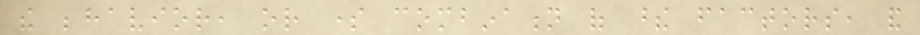the behavior, or some combination of these factors, and
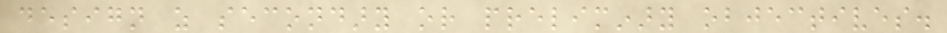design as secondary or preliminary objectives.
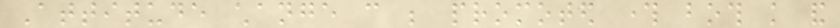Attitude change can be promoted through both knowledge and
